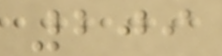209
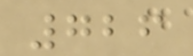726
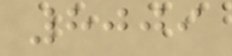8009
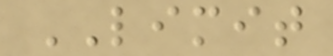LIMIT
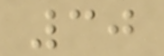30
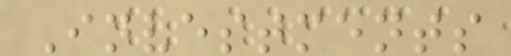Investments
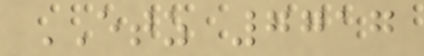ETZ 7717
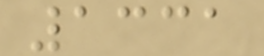1331
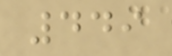449
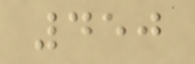450
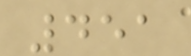451
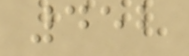452
